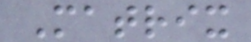Matrix
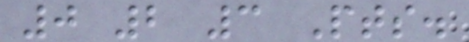0 2 3 Pts.
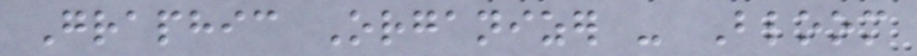Graphic Organizer - Bloom
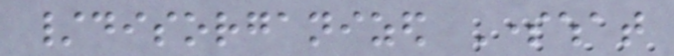/disorganized Somewhat
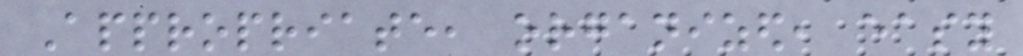Appropriate, organized, easy
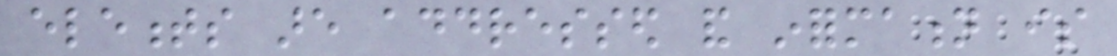elements are addressed and information is
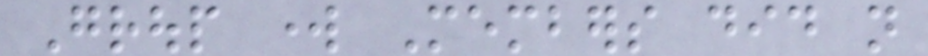Group work Members did not
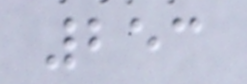253
